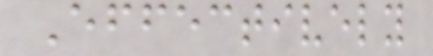Effectively
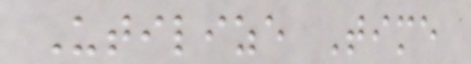Utilize Time
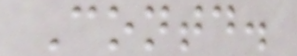Contd.
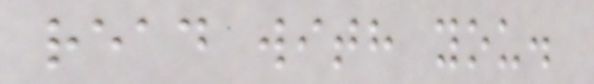read with you.
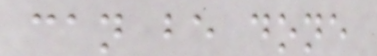can be done
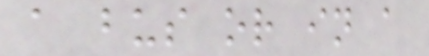a bus or in a
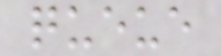queue
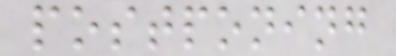postponing
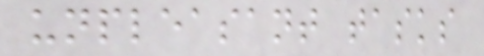unpleasant tasks
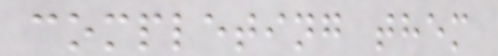completing them
